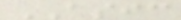ASIC
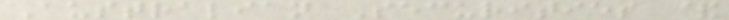Australian Securities &
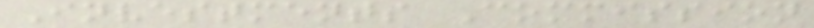Investments Commission
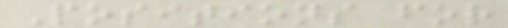Positions for
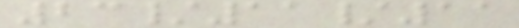23/11/11
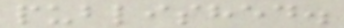published.
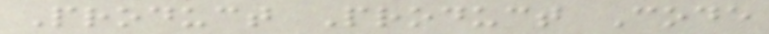Product Product Code
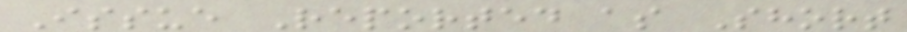Issue Reported as Short
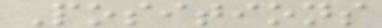Positions
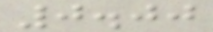0.00
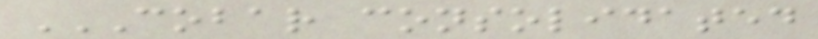COBAR CONSOLIDATED
